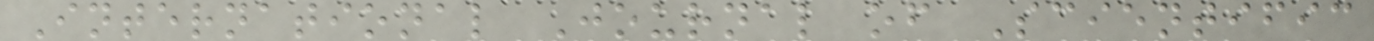International Journal of Scientific
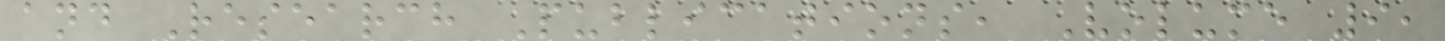and Research Publications, Volume 9,
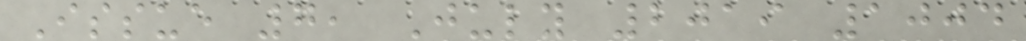Issue 7, July 2019 1004
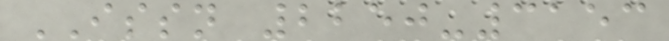ISSN 2250-3153
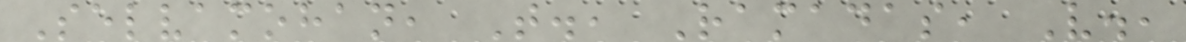Selvamohan, T., Ramadas, V.,
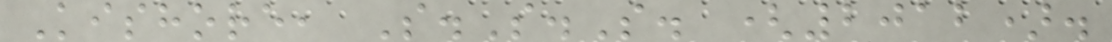Kishore, S.S.S. (2012).
